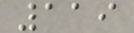119
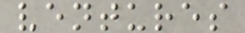ventures
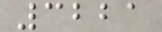3221
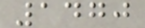1470
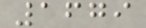1679
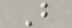B
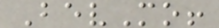BevMo!
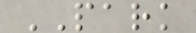PARK
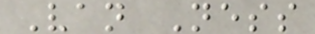Van Ness
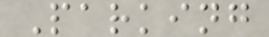Parking
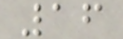16
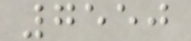7550
